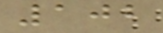102
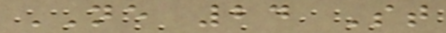NE 24 St
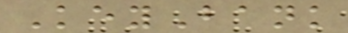KeyBank
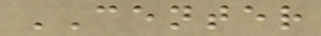CENTER
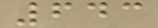643
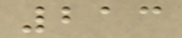213
